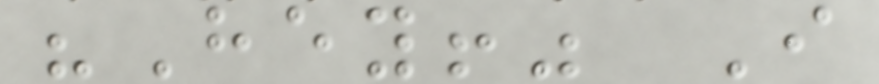"Hey!" I
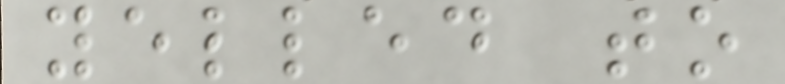yelled to
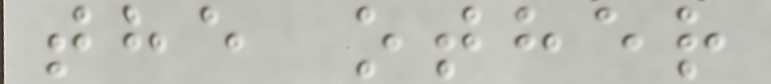the other
